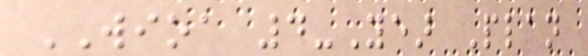WIOA 4-Year Plan
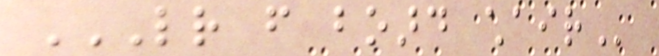LETTER FROM BOARD CHAIR
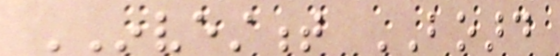INVESTMENT BOARD
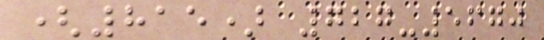(815) 727-5670
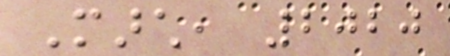March, 2020
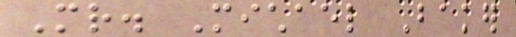Mr. Michael Baker
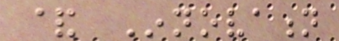& Innovation
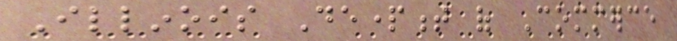Illinois Department of Commerce
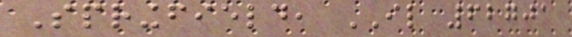Springfield, IL 62701
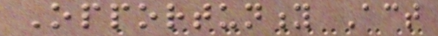Opportunity Act
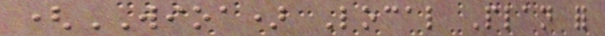(WIOA) Local Plan for
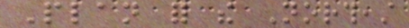Plan for the Northeast
